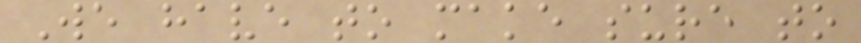We have to make sure to
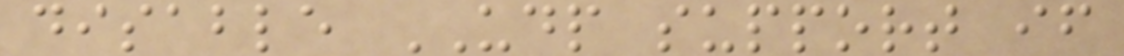disable UDP support if
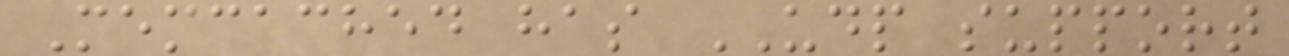Memcached has UDP support
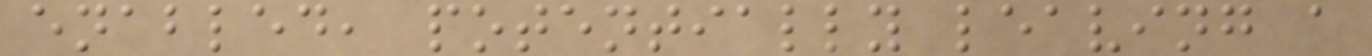enabled, potentially leaving a
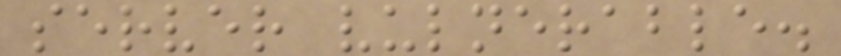server vulnerable.
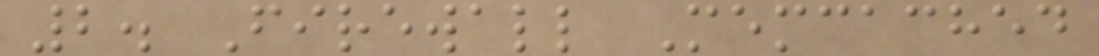2. Firewall Memcached
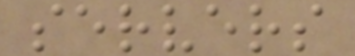servers
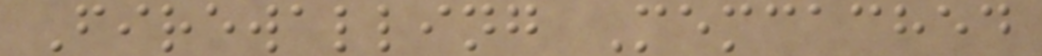Firewalling Memcached
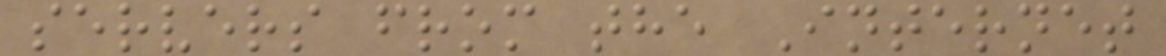servers from the Internet
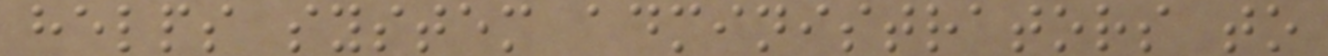helps system administrators to
